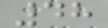48
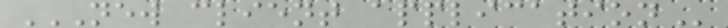NEW CLIENT APPLICATION
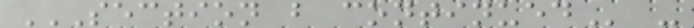SECTION B CONTINUED -
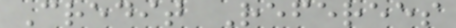Credit Referees
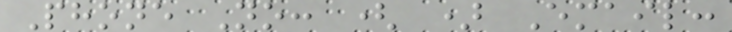Phone No: ( ) Email:
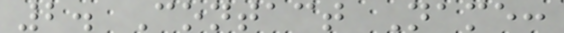2. Contact Name:
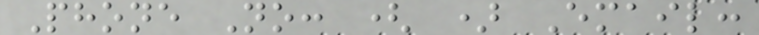Phone No: ( ) Email:
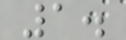1.
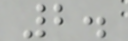2.
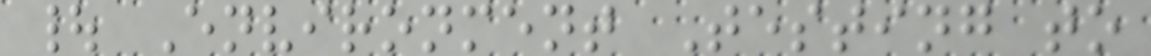| Environment Testing to
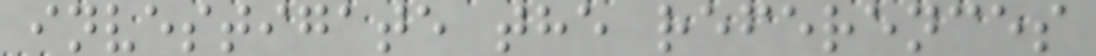investigate the references
